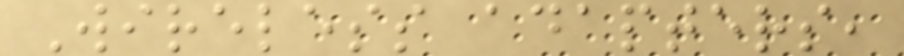Wireless adapters,
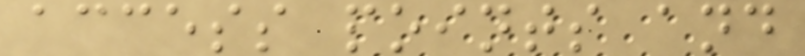access points and
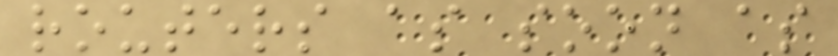routers as soon as
